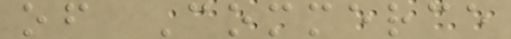of Commerce
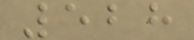528
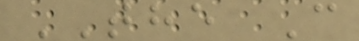THE C
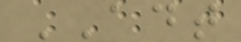ADT
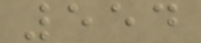554
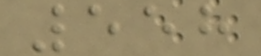558
